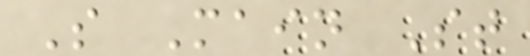S Main St
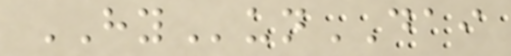HYunDAI
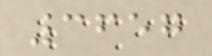3657
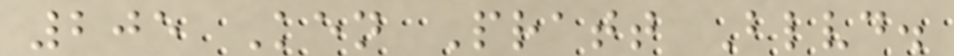205 Ken Pratt Blvd.
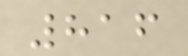816
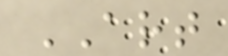ART
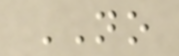NO
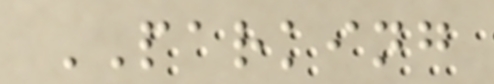PARKING
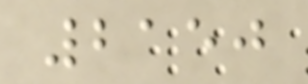2150
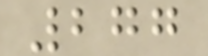277
